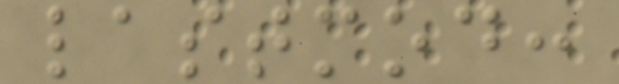lastmod:
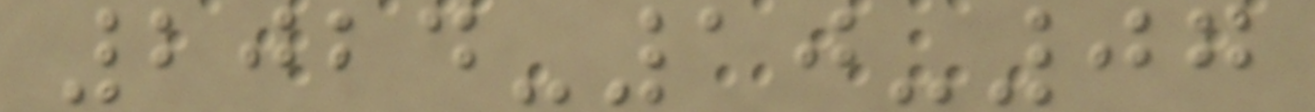2024-10-07
